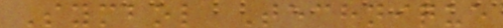Symbol Technique
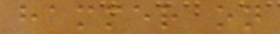hammer on
